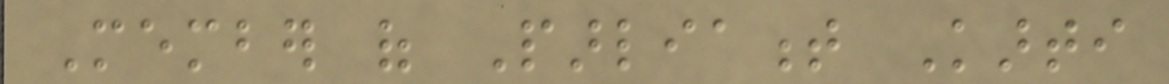Member of Parliament Karti
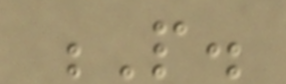P.
